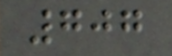707
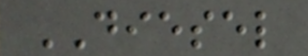DIESEL
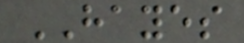HAYES
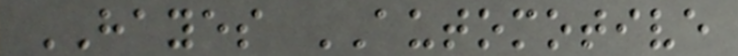HAYES AUTOMOTIVE
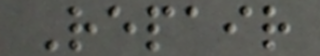Repair
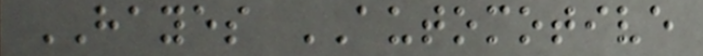HAYES AUTOMOTIVE
